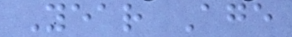Year Age
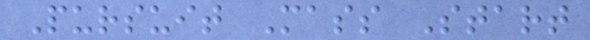Pursuit Mass Start
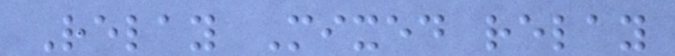Relay Mixed relay
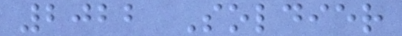2022 Soldier
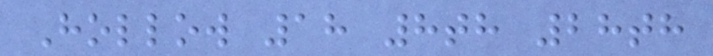Hollow 18 8th 28th
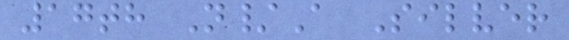17th N/A Silver
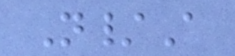N/A
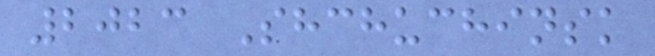2023 Shchuchinsk
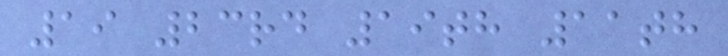19 23rd 19th 11th
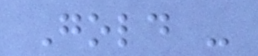Gold -
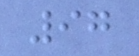97
